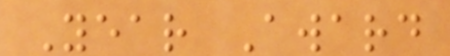Year Award
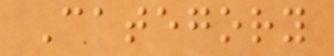Category
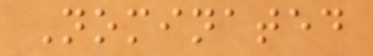Nominated
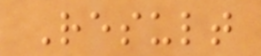Result
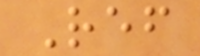Ref
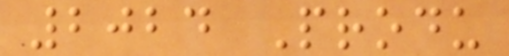2024 Produ
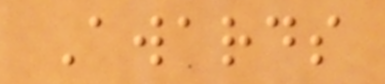Awards
